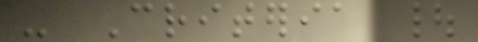- Criteria |
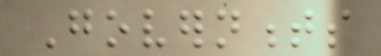Governments
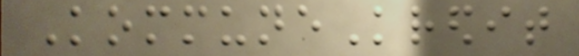KommuneKredit
